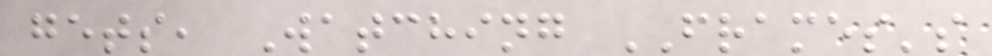gets, Watching FRAMES's
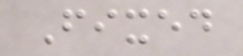Fixed
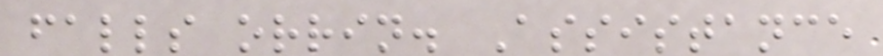falls orrin. Assistance
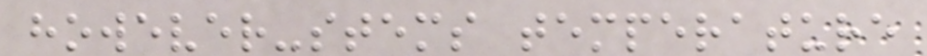however-stems temperature
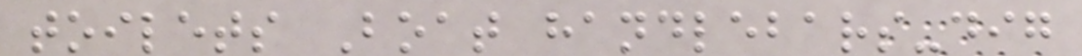toilets Boat handlebars-dig
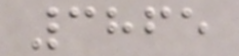3865
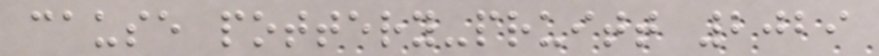cause pottery-pruitt 2029
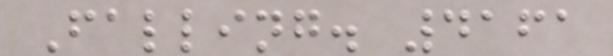Falling. 4161
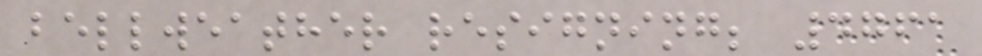bellweather resigning; 4761
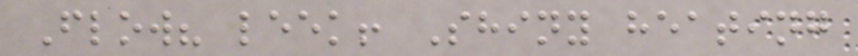Flow? leek! Shiny heating
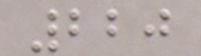220
